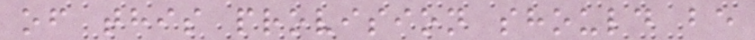of this provision should be
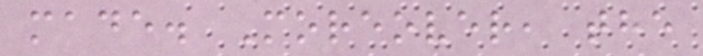made. Moreover, the
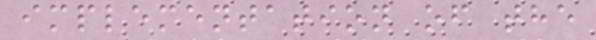implementation of the
